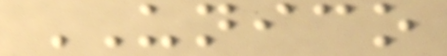UNICO
